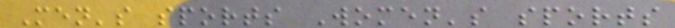Men's sports Women's sports
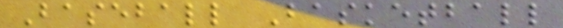Baseball Basketball
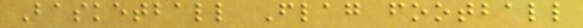Basketball Flag football
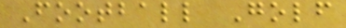Football Golf
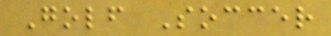Golf Soccer
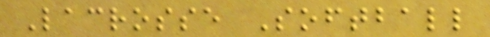Lacrosse Softball
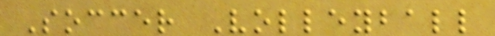Soccer Volleyball
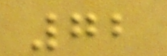72
